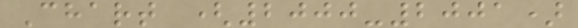Chart (2000-2001)
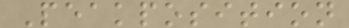Peakposition
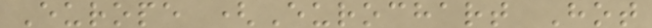Europe (Eurochart Hot
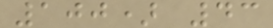100) 43
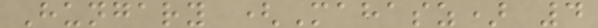Hungary (Mahasz) 4
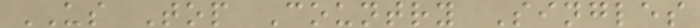US Top Country Singles
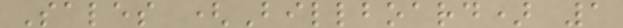Sales (Billboard) 1
